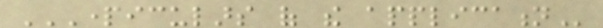PARTICULARS OF THE APPLICATION
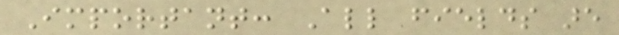Important: All fields are
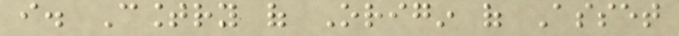i. Country of Origin of Asset
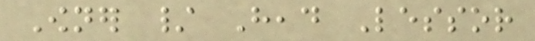Owner / Head Lessor
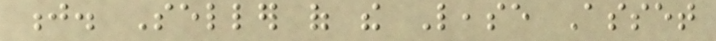j. Seller of the Lease Asset
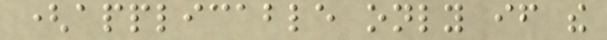(applicable only if the
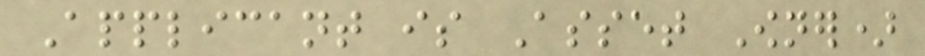Applicant is Asset Owner)
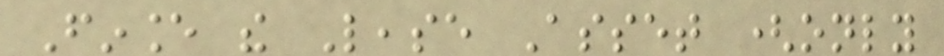Finance the Lease Asset (only
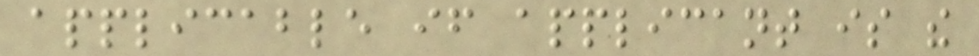applicable if applicant is the
